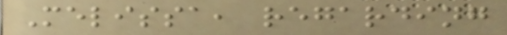Melissa, regarding
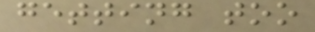getting too
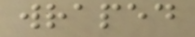wraped
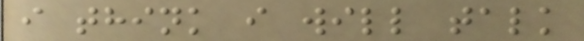i think i will talk
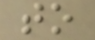to
